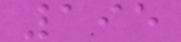195
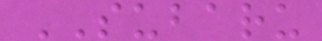SUBARU
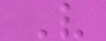V
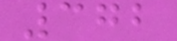372
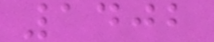1402
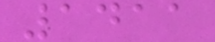1411
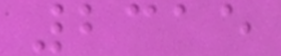2315
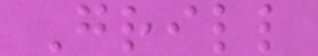Grill
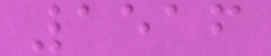1516
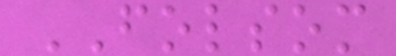FOLSOM
